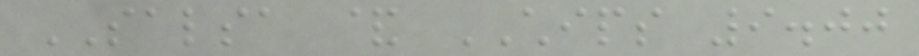SALSA & CHIPS 9.00
